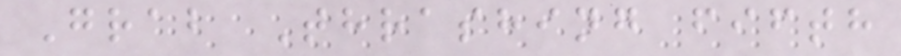Grab Thrashing fifth
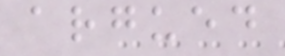argued
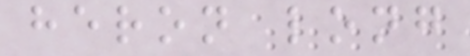heron long
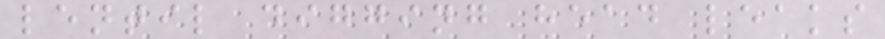lentil digging head leaks
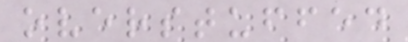overstuffed
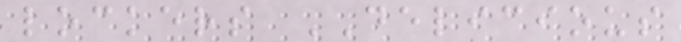lockers DELICIOUS
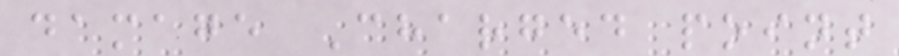damage Charged point
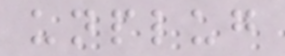unplug
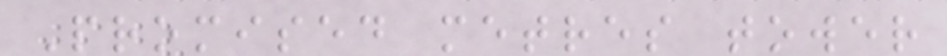Promised metres tower
